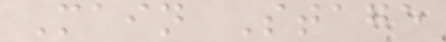Main Stage
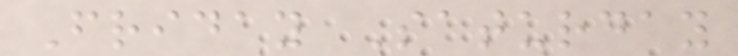Friday Saturday
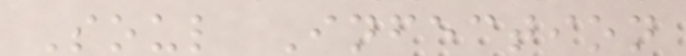Soul Infection
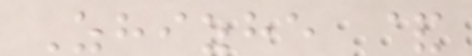Zhizhe &
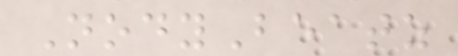NodyBeatz
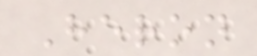Heron
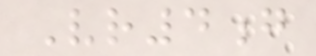Vr4g
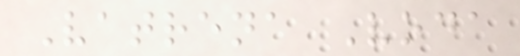Vatrena Voda
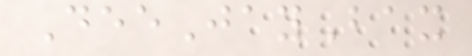DeeJayBax
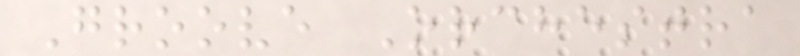Groove Orchestra
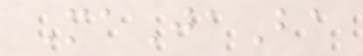MaJaBa
